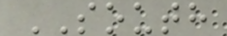SOUTH
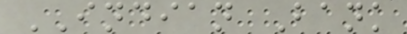INDIAN Bank
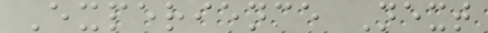Experience Next
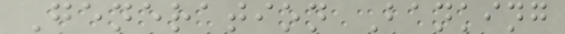Generation Banking
